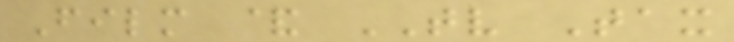Film & TV Tax
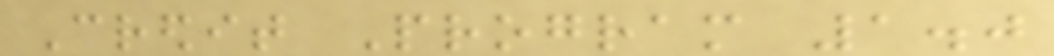Credit Program 1.0
